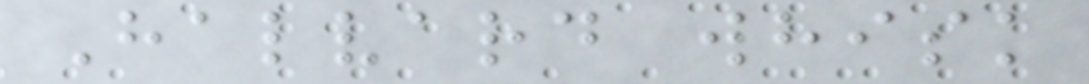Halvard whisk
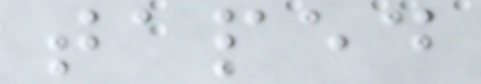taped
